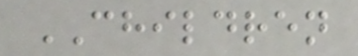CHILDREN
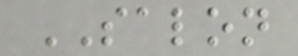SALON
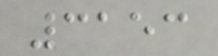3153
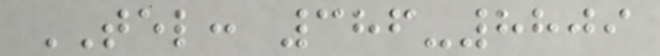TEL: 386-8809
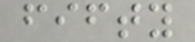fifty
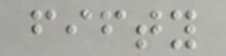fifty
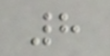8
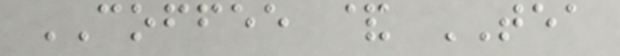COFFEE & TEA
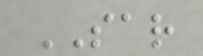SAR
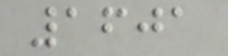1601
